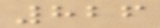826
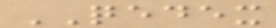QEDEX
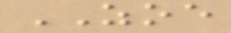ZOE
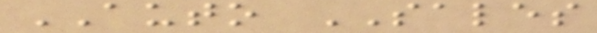AUTO SALES
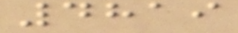4819
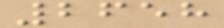2658
